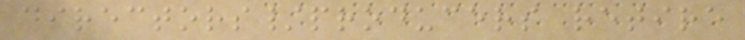directors/producers retire
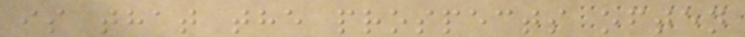is that the prospects often
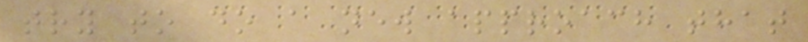try to do a new approach that
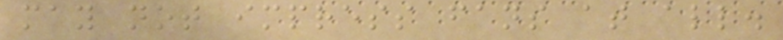may not impress fans at all.
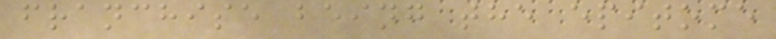franchise being the epitome
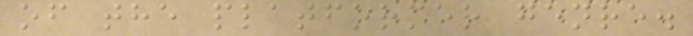of the platformer genre.
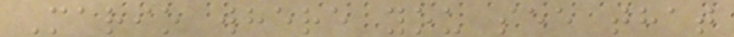Mario where you see that
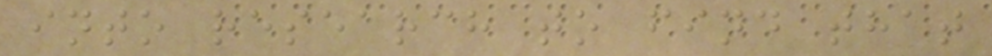into research to find that
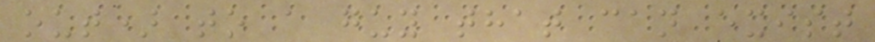out) to a guy that can exist
